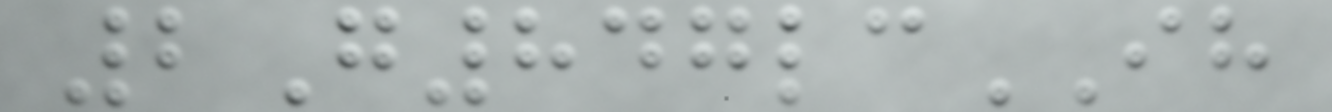2G847lcIH
